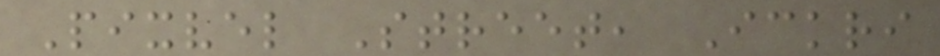Pixvel Street, Ickri
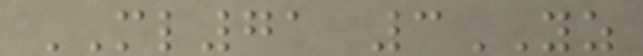ML71 3YZ
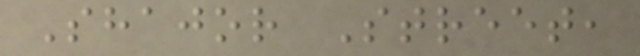Shajor Street,
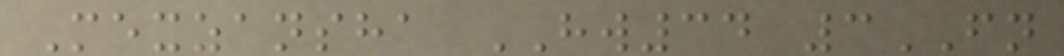Mexzansha HW34 3FN
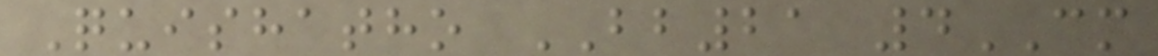Quishatho BB21 4CM
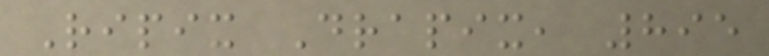Ripix Drapix, 895
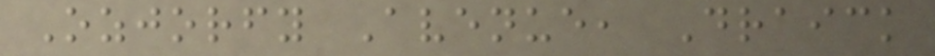Ozjorfy Avenue, Draick
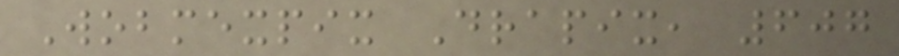Wobmexpix Drapix, 607
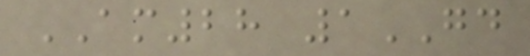AM28 1GD
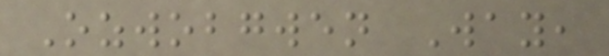Ozwobgwen Way,
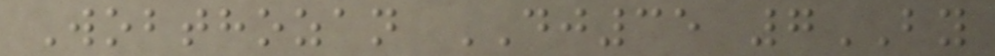Wobthozan DJ35 7BY
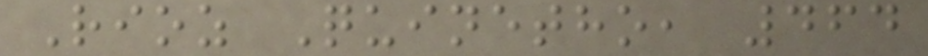Rioz Quinetho, 464
